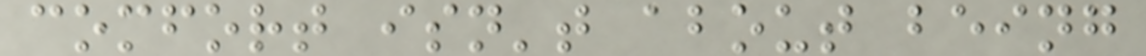comfort isn't about being
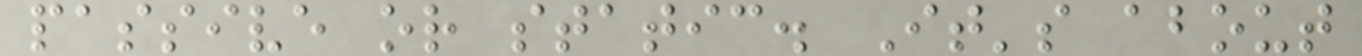passive or static. It's about
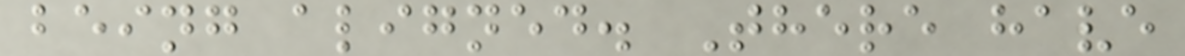being aligned. There have
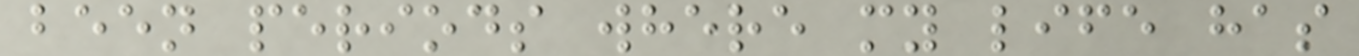been periods where my life has
